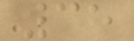35
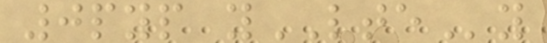0pyp yLTEy
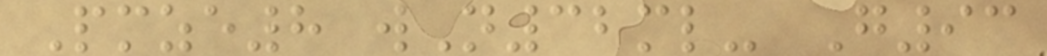Pmze8 wN32ml- G93
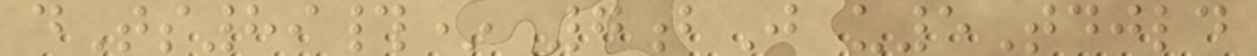dTs89#* 7bJ u5Tdjld
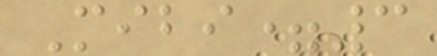Mibi=3
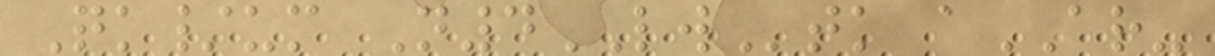Qk/um N4LWtk aAR-
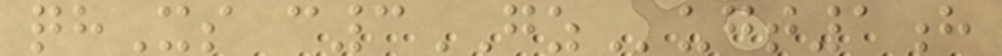qhXs c3GZugt1h
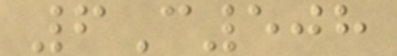6C508
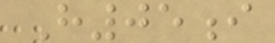H05i
